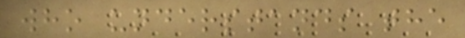who understands the
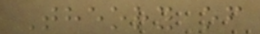Theory of
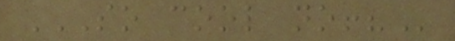SO COOL NO!?
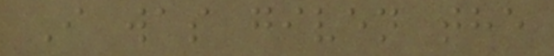I was given the
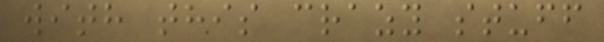with this crazy stuff
